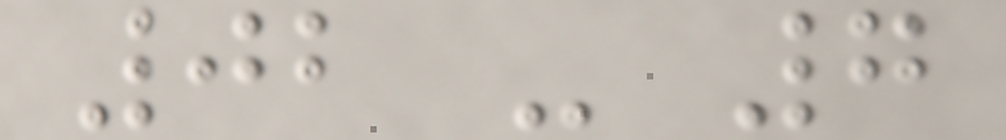02 - 7
